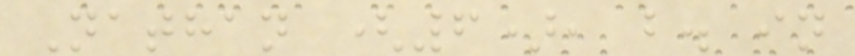Nathan (6), b. in
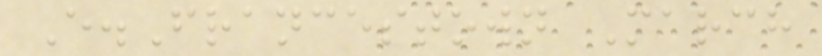E.Francestown March
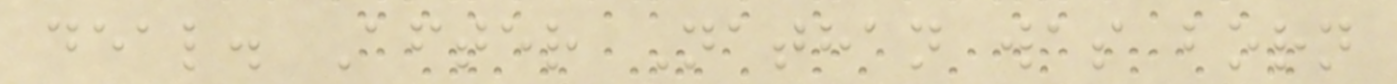deal. After Nathan was born
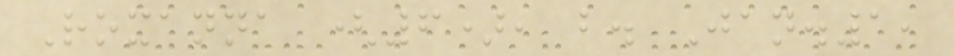Roxanna (6), b. Jan.1,
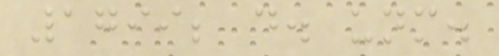1799; d. unm.
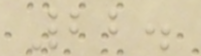22.
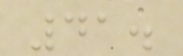41.
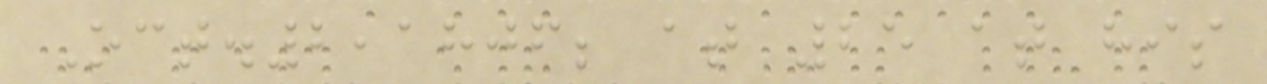Oct.2,1806; at 25 at his
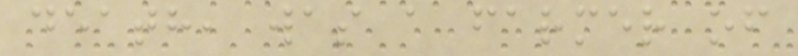death, was a farmer of
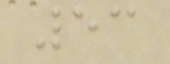53
